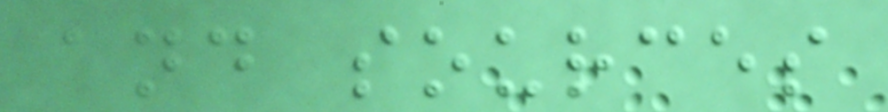and sources
